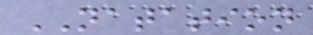NATATION
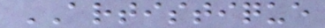ARTISTIQUE
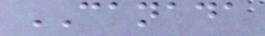CANADA
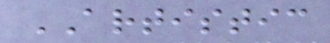ARTISTIC
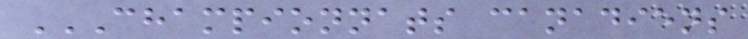CHAMPIONNATS CANADIENS
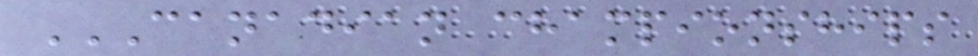CANADIAN CHAMPIONSHIPS
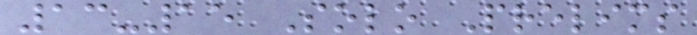13-15 Solo Prelims
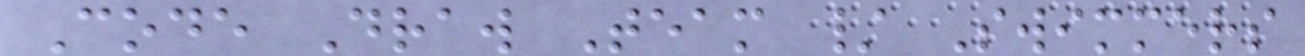Code Draw Team / Swimmers
